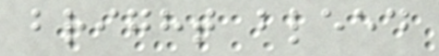bright bleed
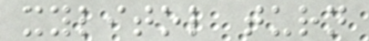xylitol turn
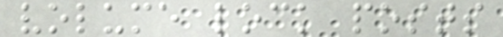volume lock posts
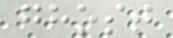ghost
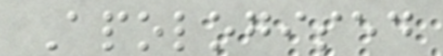Apologised
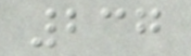237
